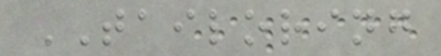TAILORING
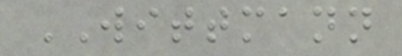WITTMANN
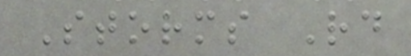Storms Rd
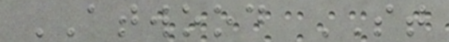ATWOOD ST
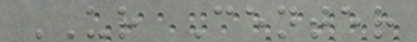UR Center
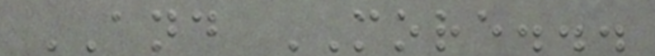AND MORE...
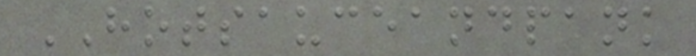HOTSAUCEANDPANK
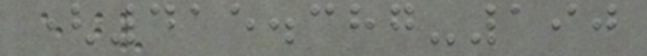(415.387-190
